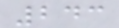243
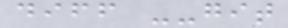diff --git
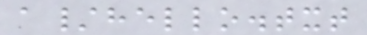a/hello.txt
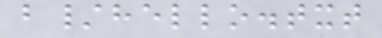b/hello.txt
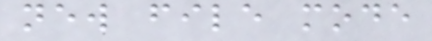new file mode
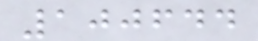100644
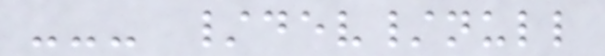--- /dev/null
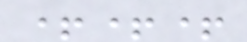+++
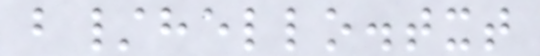b/hello.txt
